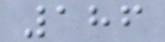186
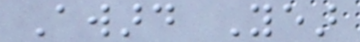Award Year
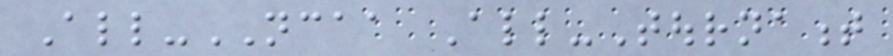All-NCAA All-Tournament
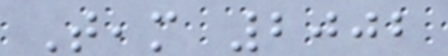Team 2002
